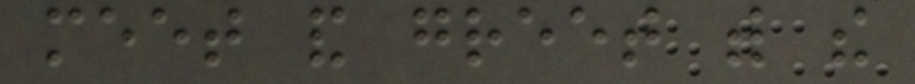meet and greet with the
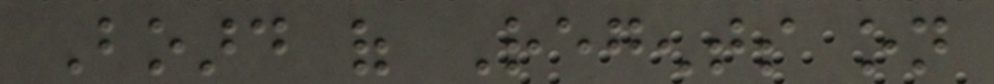Board of Regents on
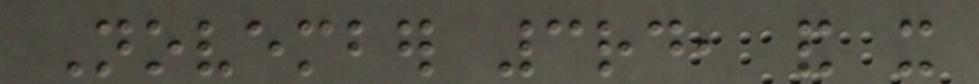November 3rd, and it
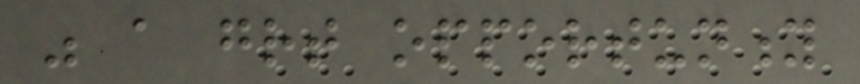was a great opportunity
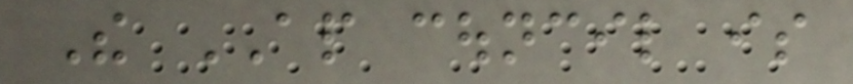The AP council is
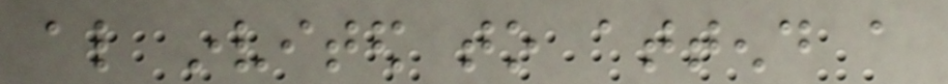also invited to attend a
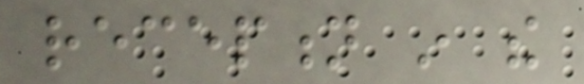reception in the
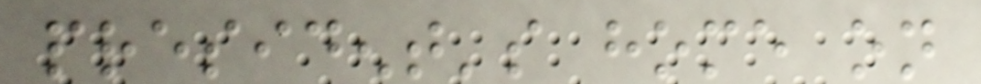president's home on
